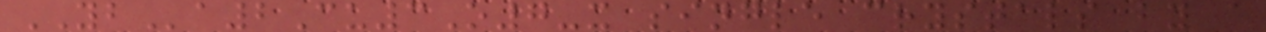YBa2Cu3O7-x single crystals by a
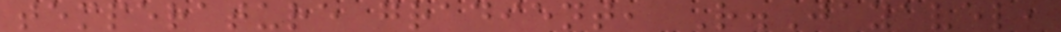temperature gradient, R.Jayavel,
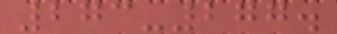273-277.
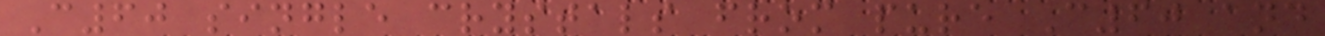C60 single crystals from pure C60 and
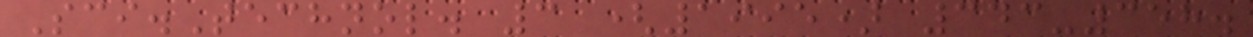Sci.Technol. 3 (1995) 343-358.
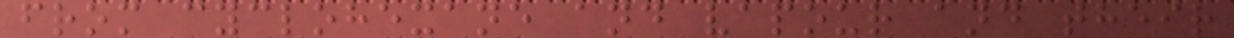from cyclohexane and vapour and their
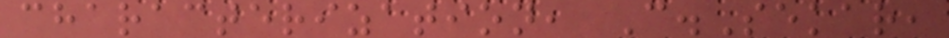characterization, C.Sekar,
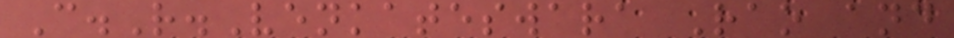C.R.Venkateswara Rao and
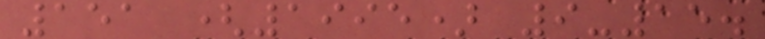151 (1995) 9-15.
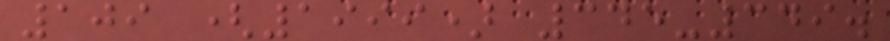109 (1999) 345-349.
